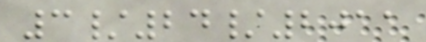3/24/2011
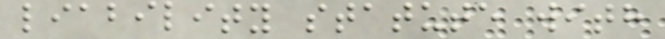liability statute with
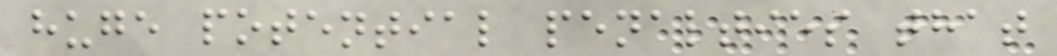huge potential penalties that
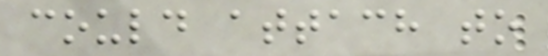could attach to
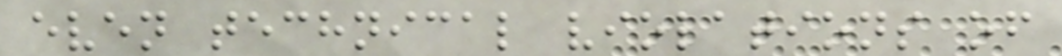even technical violations of
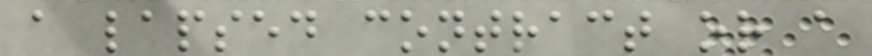a lapsed contract or a
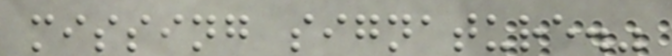missing signature."
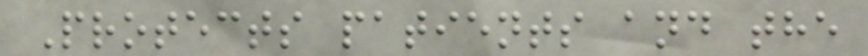Protects patients and the
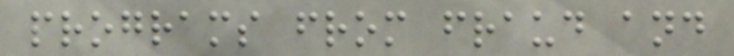programs from fraud and
